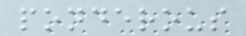ponderous
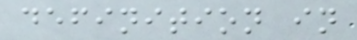definition in
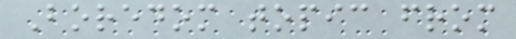Boredom topic from
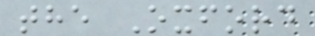the Oxford
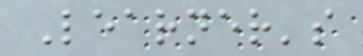Learner's
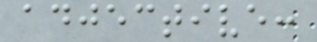adjective:
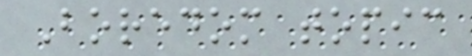Boredom topic
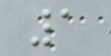1
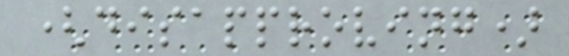(disapproving)
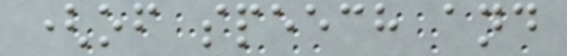(of speech and
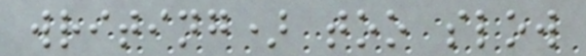writing) too slow
